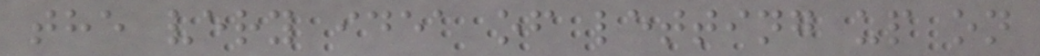the very idea of letting up on
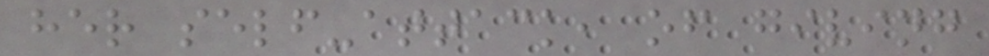her self-attack, of giving
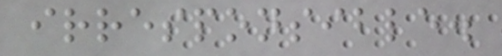irresponsible.
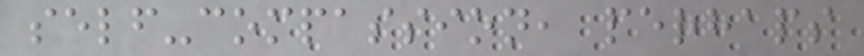self-compassion, perhaps
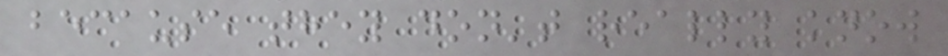because they don't really know
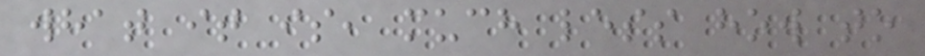what it is, much less how to
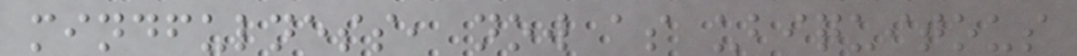mindfulness, now as ubiquitous
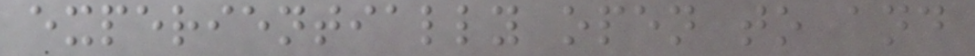experientially open to and
